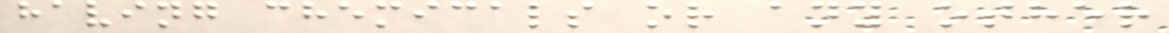having chemicals or any other
